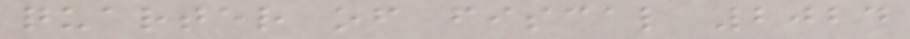quarter of fiscal 2024
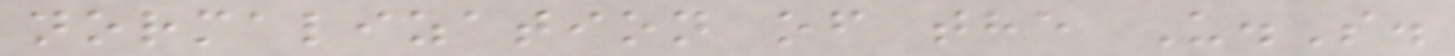normalization of the U.S.
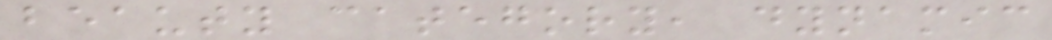beauty category, dynamic
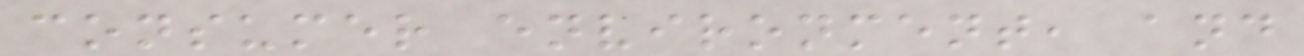consumer environment, and
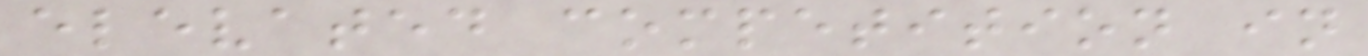elevated competition in
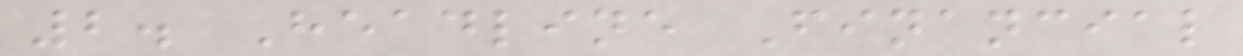2. Headline Financial
